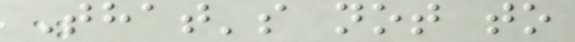That's not to
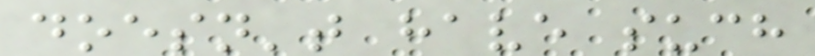doesn't have such
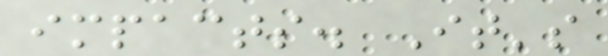impacts. It's
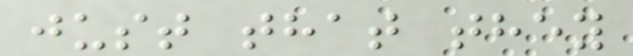just that they
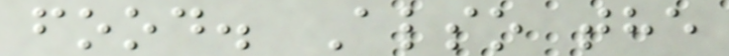food. Also the
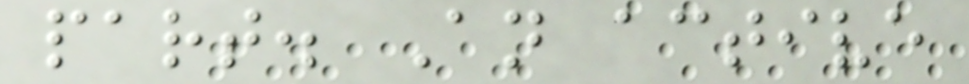part. An active
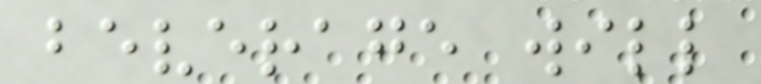beverage will
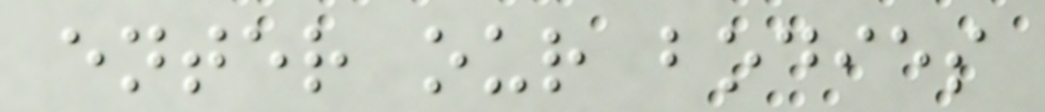enter our bodies
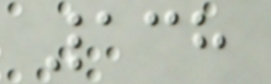138
